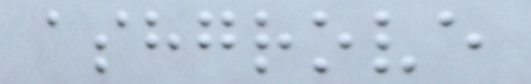ashgrove
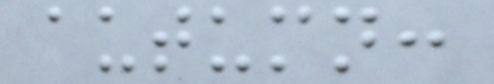autumn:
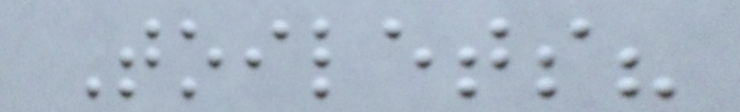Toilets?
